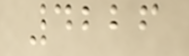4226
